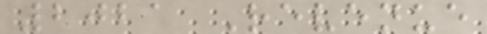2021 Revenue
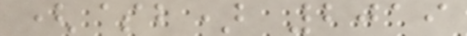($b) 2019
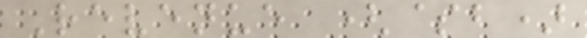Revenue ($b)
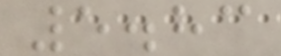5.83
